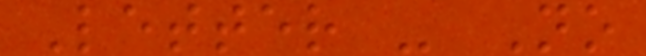Letter - No
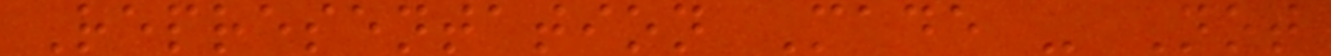Representation Made - Not
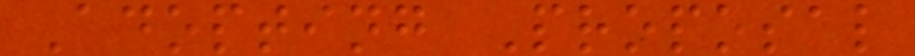Adopting Proposal
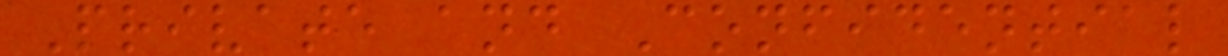Private and Confidential
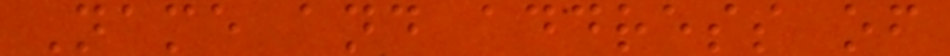Name and address of
